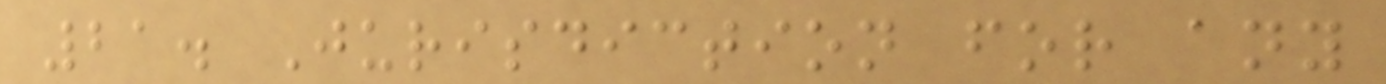21. Jurisdiction for any
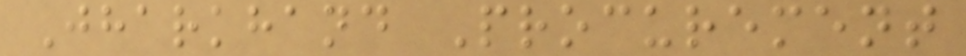Jharkhand Procurement
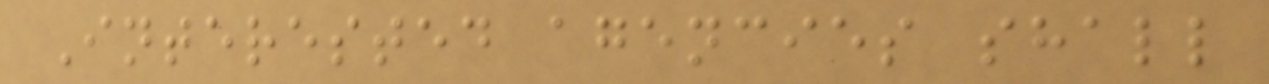Interested agencies shall
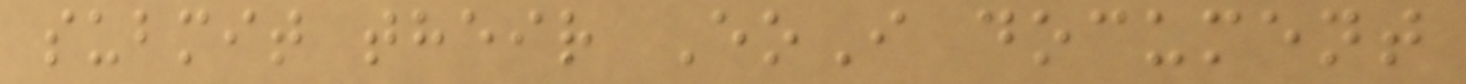submit their EoI document
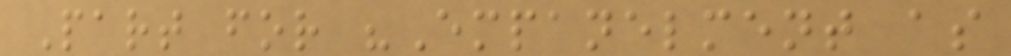Part for "Empanelment as
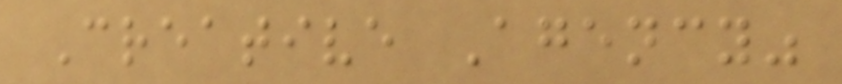Creative Agency"
